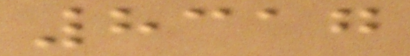8317
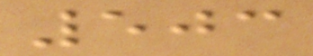503
